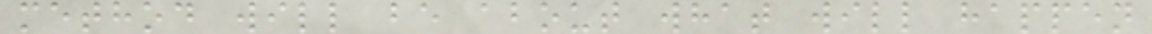method will be about what will happen
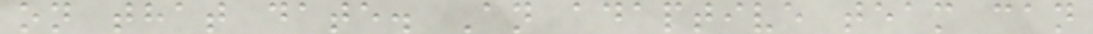on that date. An adaptive team can
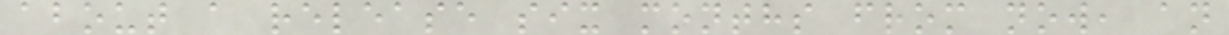about a release six months from now, an
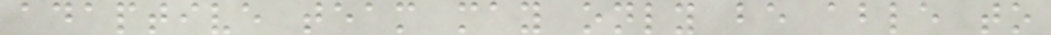adaptive team may only be able to
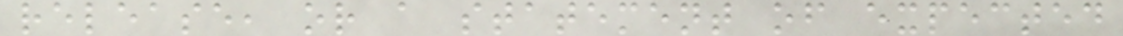release, or a statement of expected
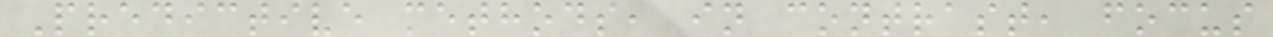Predictive methods, in contrast, focus
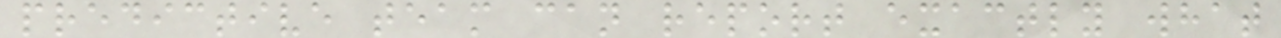predictive team can report exactly what
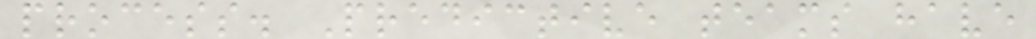process. Predictive teams have
